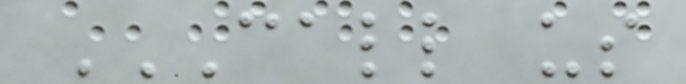CALL US
